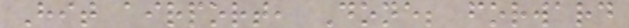Hit airport, Done; forward
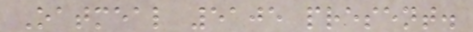Oatmeal 5105 present.
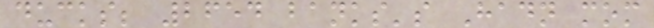ducks; 2654 banks's Hadn mom
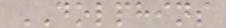DOLPHINS
